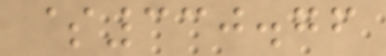$330.76
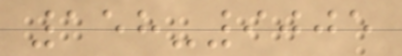158-9005
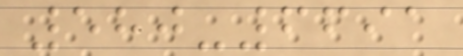580-6691
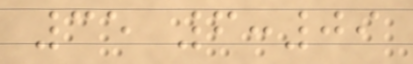35 6:09
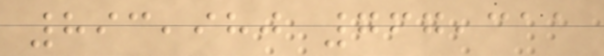893,980 767,311
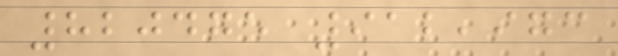820475 912,973
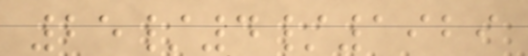25/4/1929
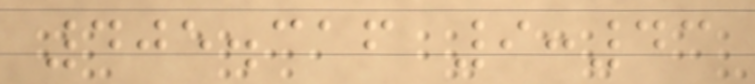405.316 9:43
